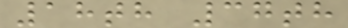18th 37th
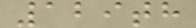129th
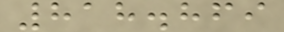818.869
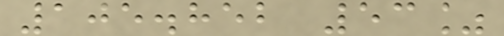105.852 53%
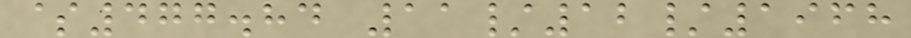$477.84 11/12/1968
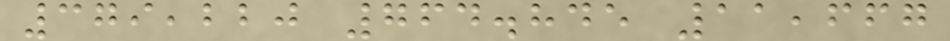379,220 764.845 11,667
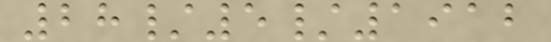28/5/1912
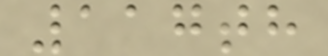117th
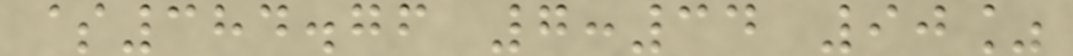$384.76 7:34 90%
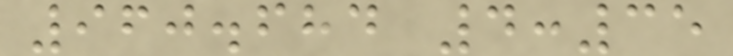960.684 4:35
